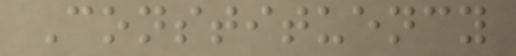Constituency
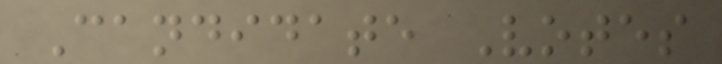Candidate Votes
